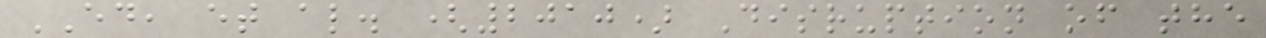ED, et al. (2010) Disruption of the
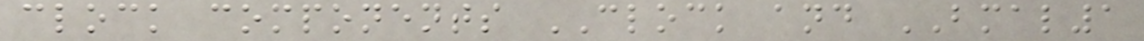clock components CLOCK and BMAL1
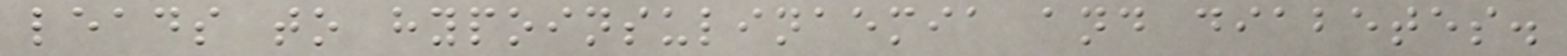leads to hypoinsulinaemia and diabetes.
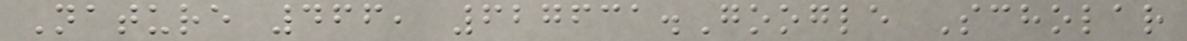Nature 466, 627631.Google Scholar
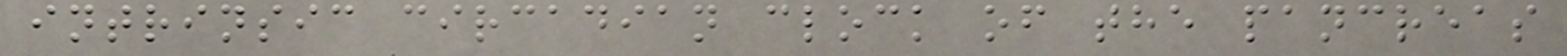intrinsic circadian clock of the pancreas
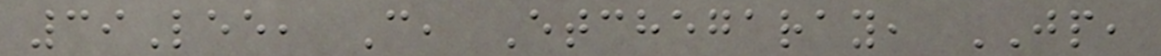39Lee, C, Etchegaray, JP,
